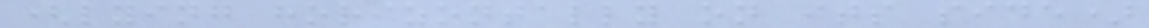(lying horizontally on its side)
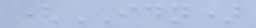(IDN)
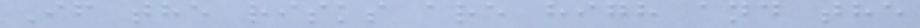If the risks are high and the
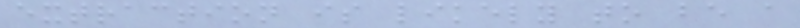extraction is likely to be a
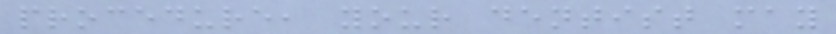procedure, your dentist may
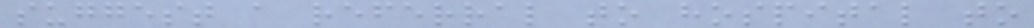suggest a referral to hospital to
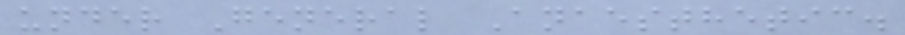under General Anaesthetic.
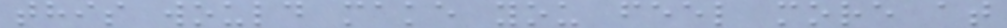this would make you feel more at
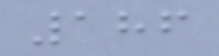186
